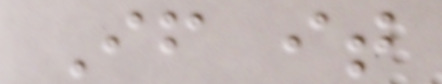If it
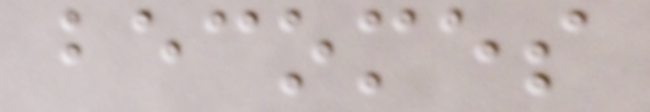becomes
